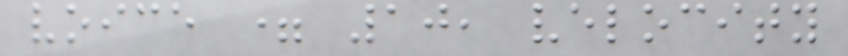voice = 10, velocity
